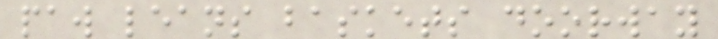paw leans baskets doorway
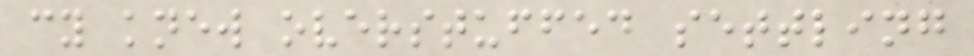cy knew overstuffed settling
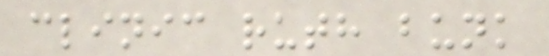clinic ruth bunk
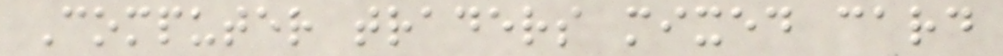Computer traders mixed card
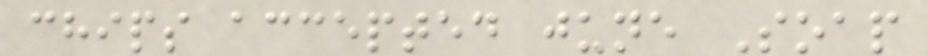chips accepted june Soap
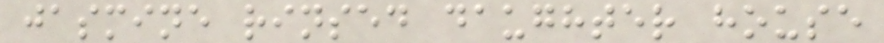jasmine rinsed daughter house
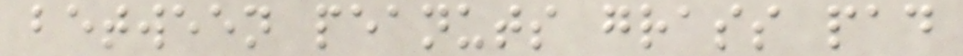between peanuts grass pad
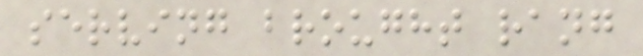serving brought rang
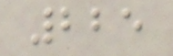225
